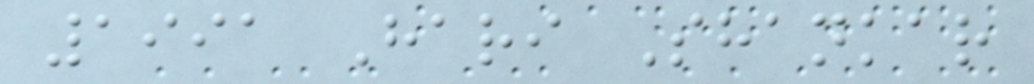1991 Hari Shankar
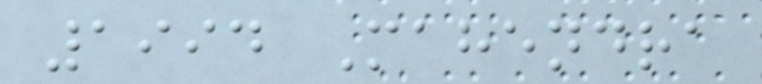1994 Mahendra
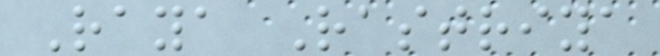Raya Rastriya
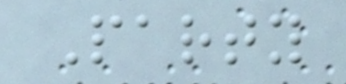Party
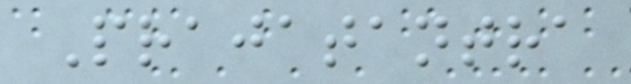Prajatantra
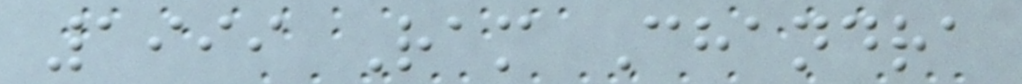1999 Ram Chandra
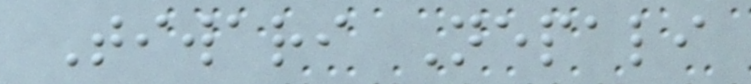Tiwari Nepali
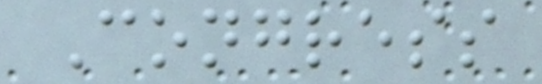Congress
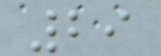29
